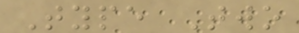Type Two
